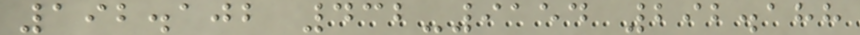192.102 432-9154 292.188
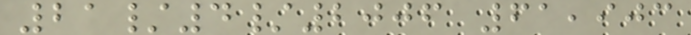21/4/2006 61,903
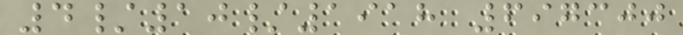4/10/1918 697300
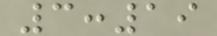3:19
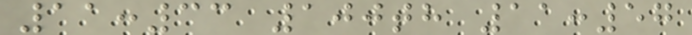11:33 100th 11:57
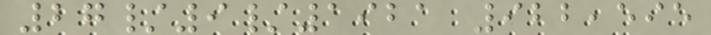27/9/1921 922,595
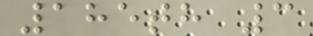185th 3
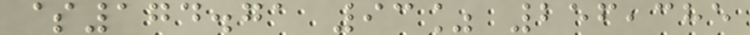$174.71 93% 256,385
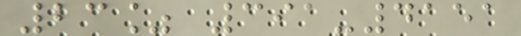23% 391-4151
